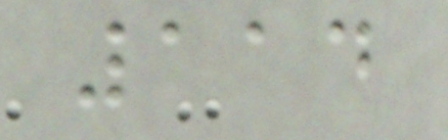114
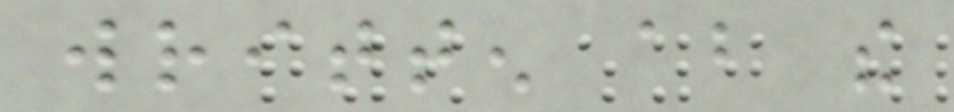written about the
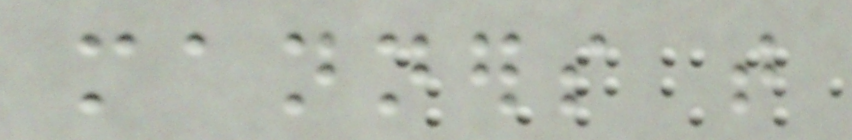manners that
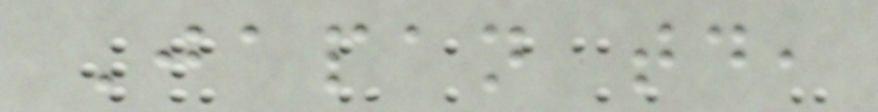Japan today,
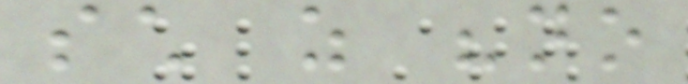such as "no
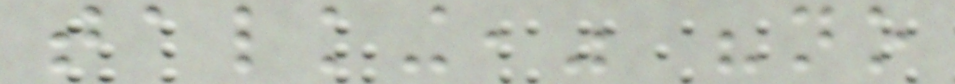talking," "no
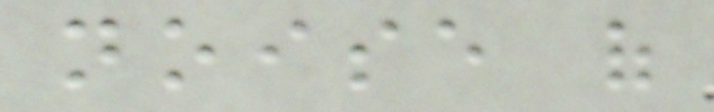noise of
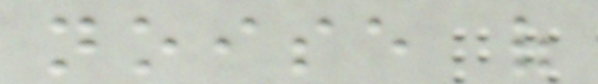noise of
